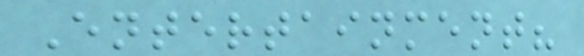Entertainment?
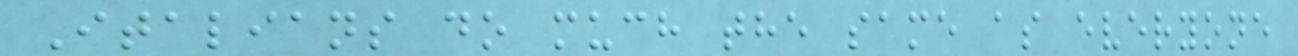Italians do much the same as everyone
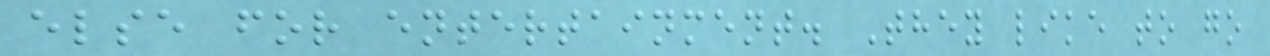else for entertainment. They like to go
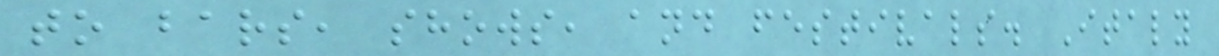to bars, shows, and festivals. Italy
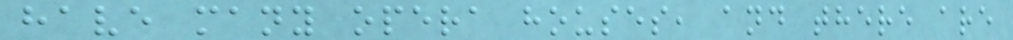have many opera houses, and there are
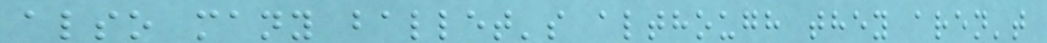also many ballet's although they aren't
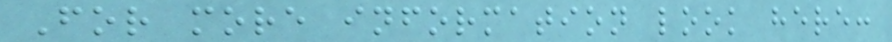For more information look here:
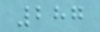287
